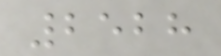2528
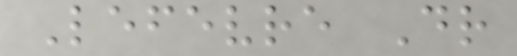Lefevre Dr
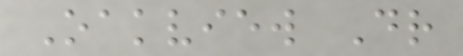Oakview Dr
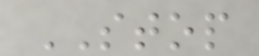STOP
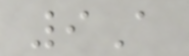9A
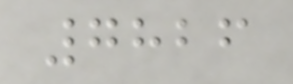7826
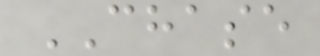CHASE
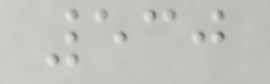530
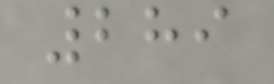289
